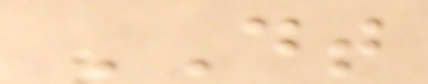DT
